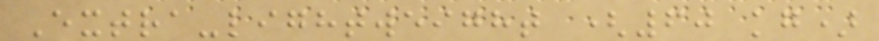Extra-lightweight (60 kg)
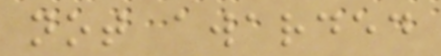not awarded
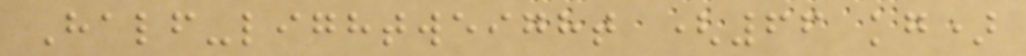Half-lightweight (66 kg)
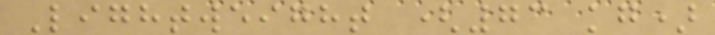Lightweight (73 kg)
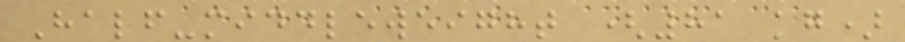Half-middleweight (81 kg)
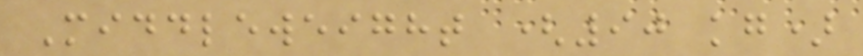Middleweight (90 kg)
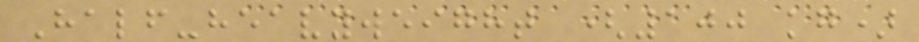Half-heavyweight (100 kg)
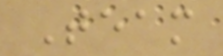Team
